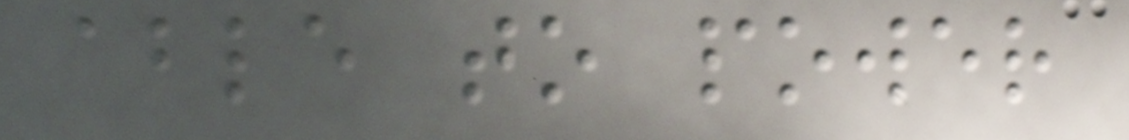able to power
